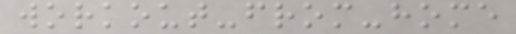workout-from-home
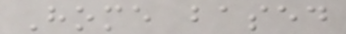Home based
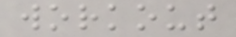workout
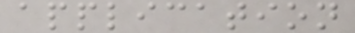application
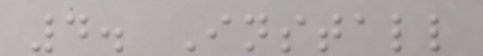4. Install
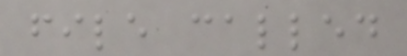file called
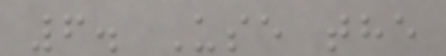6. Use the
